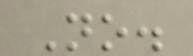No.
